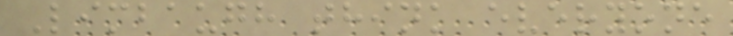Limbaugh think everyone
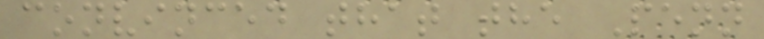convinced that the Penn
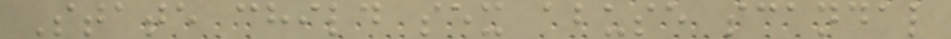State child sex abuse scandal
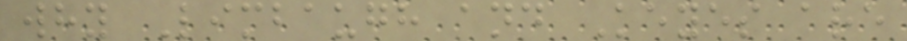why Limbaugh and Keyes are
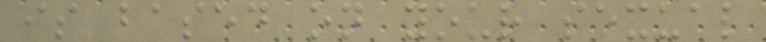is based on your sexual
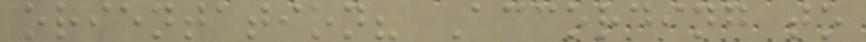orientation? According to
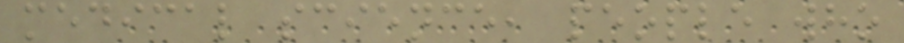medical science, people who
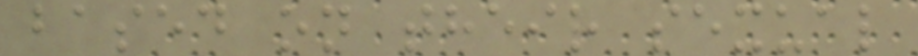based on their sexual
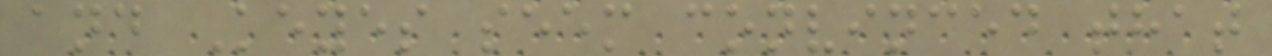and Keyes seem convinced that
